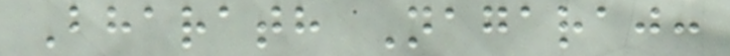Bharath Nagaraj:
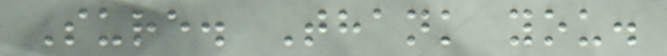Sure. Thank you.
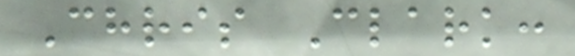Chris Clark:
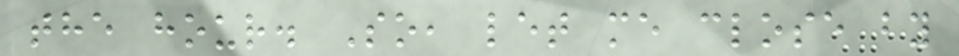the hour. So, let me close by
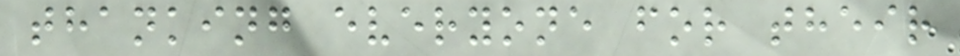thanking everyone for their
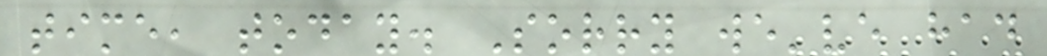time, today. Sorry we've had
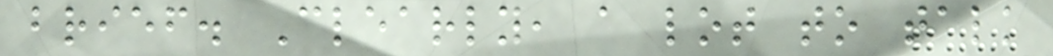brief. Clearly, a lot to talk
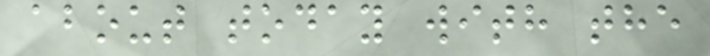about today with the
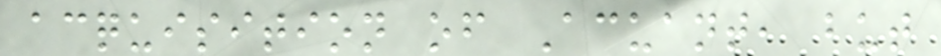acquisition of Acuant, but
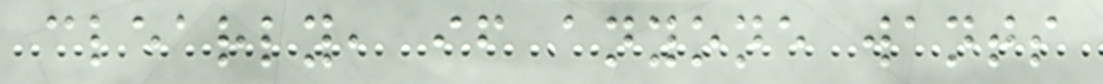clearly, if anyone wants
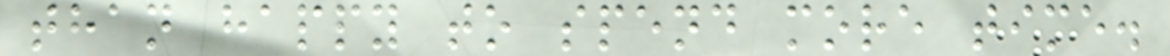than happy to spend more time.
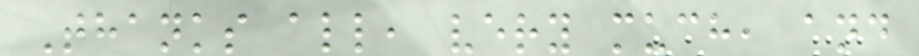Thanks all, very much, and
